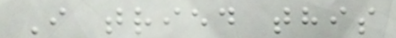I tried this
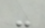-
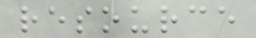resource
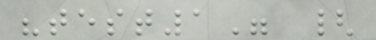"test1" {
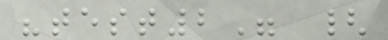"test2" {
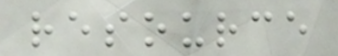resource
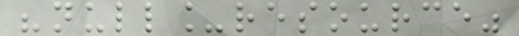"null_resource"
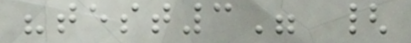"test3" {
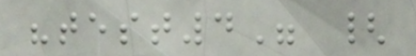"test4" {
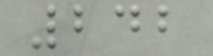242
